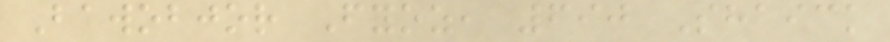Bawobjor Fyoz, 690 Shaick
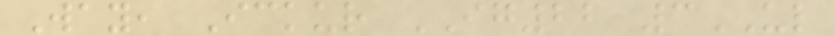Way, Ickur IG22 3UL
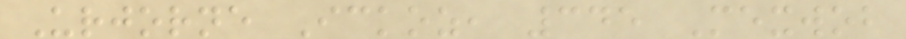Urjorne Ickoz, 345 Mexwob
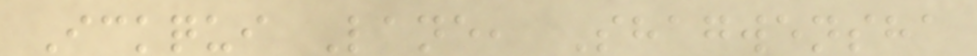Ickqui Lane, Shagwensha
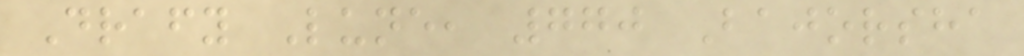Drafy Lune, 770 Bajorsha
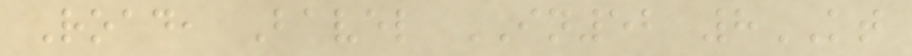Road, Bavel IN52 8KT
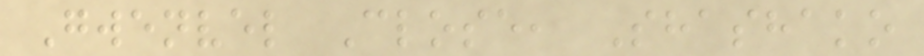Gwenvel Close, Shashako
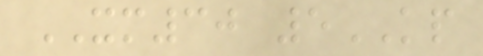XM30 5KP
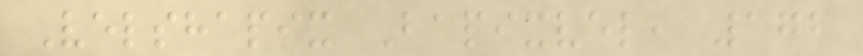Velshapix Bapixvel, 172
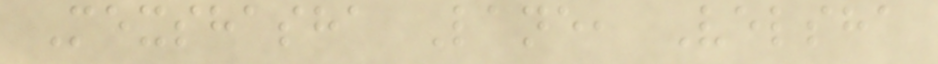Mexshasha Lane, Velsha
